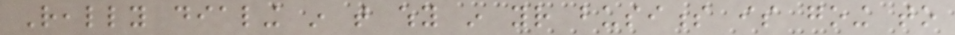Really dialing in that why in your business is going to
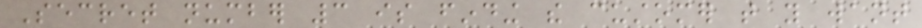Secret number 3 is finding the customer that you want
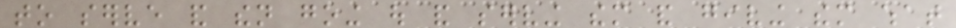to serve and then going out and serving them and giving them what
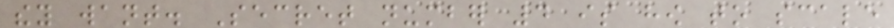they want. Secret number 4 is how to scale
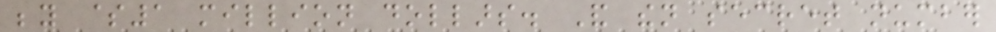beyond $1 million dollars. And then secret number
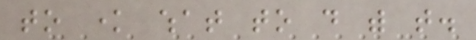to know what to do with that.
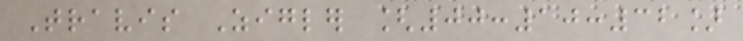Travis Zigler [00:10:32]
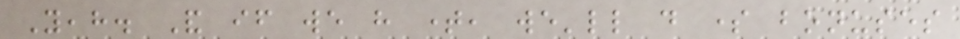Yeah. And if we have time, we'll do some bonuses
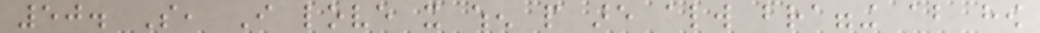50. So, I love it when people are always bragging about how
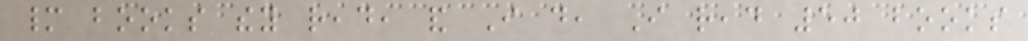many books they read, and I do, I read 50 books
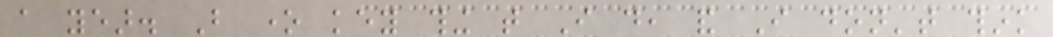a year. But one key thing that I do, and I don't think
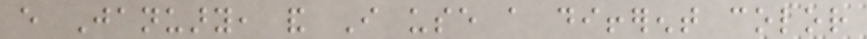every January, and I use a different color
